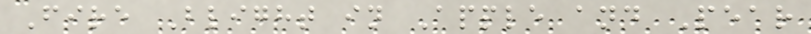Fire Blight in Apple and Pear
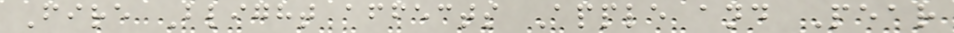Fire Blight affects Apple and Pear
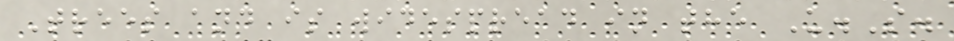Trees and is widespread in the U.S.
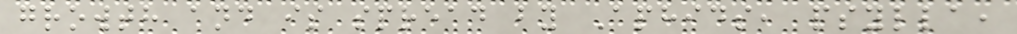growth and is spread by Aphids, psylla,
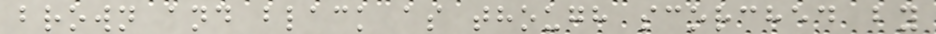brown and black as though scorched by
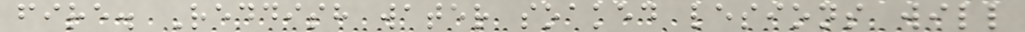fire. Reddish water soaked lesions will
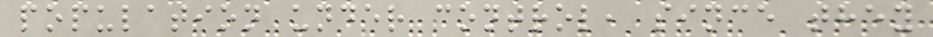population under control, since they
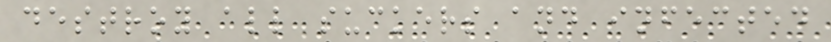destroy all suckers and infected
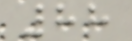88
